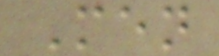Men
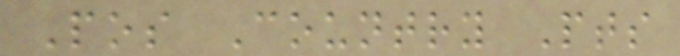Pos Country Pts
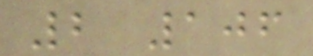2 106
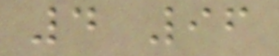4 96
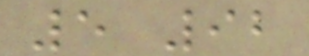5 92
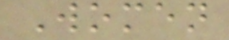Women
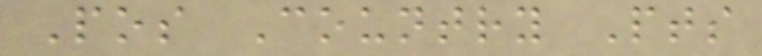Pos Country Pts
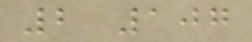2 107
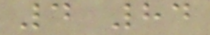4 84
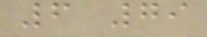6 79
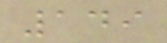149
